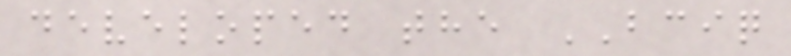developed the BCIQ
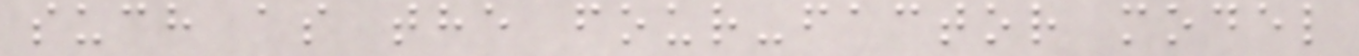such as the four-factor model
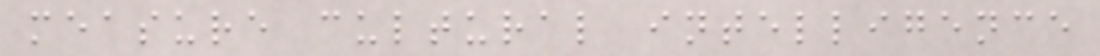measure cultural intelligence
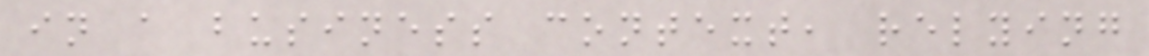in a business context, relying
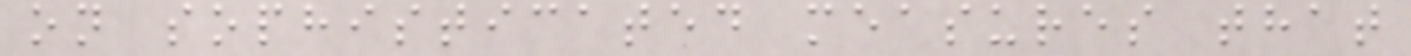on sophisticated measures that
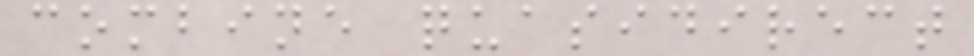combine quasidirect
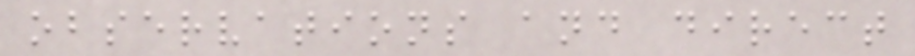observations and direct
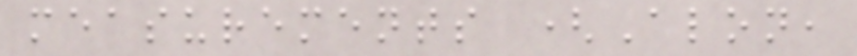measurements (Alon,
